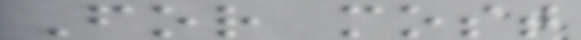For most
